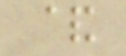&
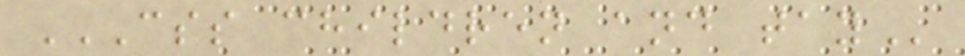CSS CHILDREN AND TAY
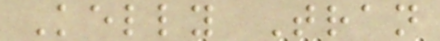Kelly Tran
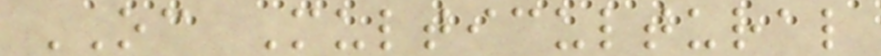OC Multicultural
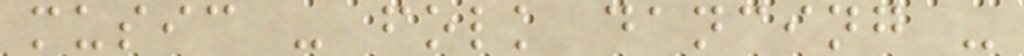music - folk dancing -
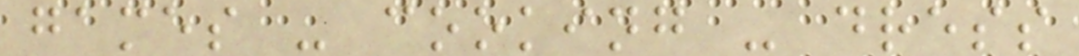games - cooking - dress
